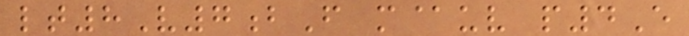lt8V7bF m@uv p4E
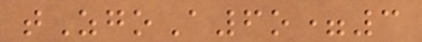tZgoA6o=3
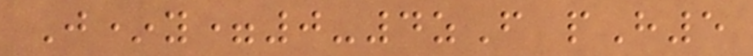J*y=0-4zF pH5
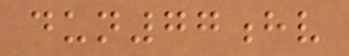dun77hv
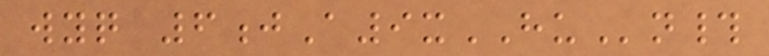wyq 6jA9xHUn#
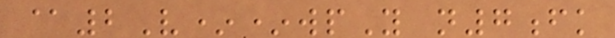@2V**wpY n7fk
